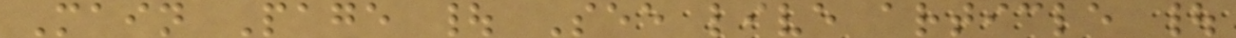Main Page | See live article |
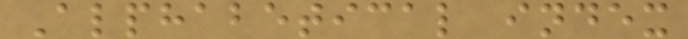Alphabetical index
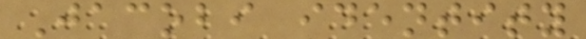Jacobi identity
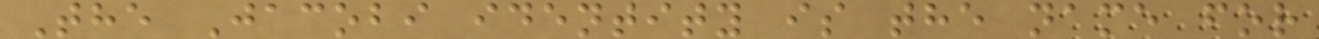The Jacobi identity is the name for
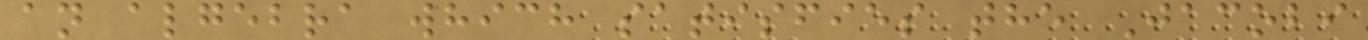an algebra which satisfies the Jacobi
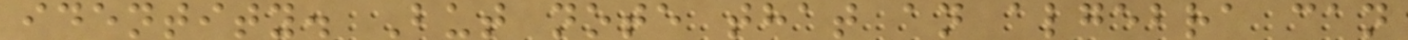identity. But note that an algebra can
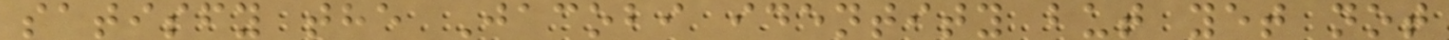satisfy the Jacobi identity but yet not
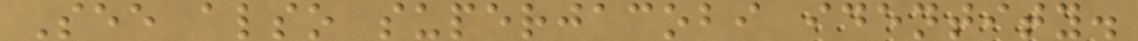See also superjacobi identity.
